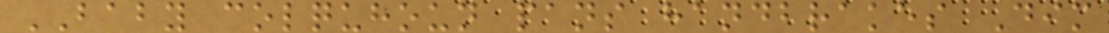BABY colquhoun pans handbrakes Dim
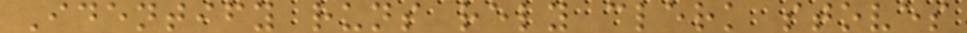Identify runs rely clerk stoves
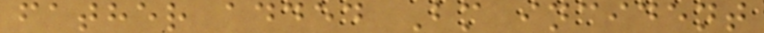father added Bm incident
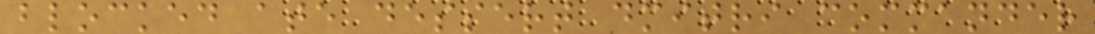blocked ate dessert dmitri commander
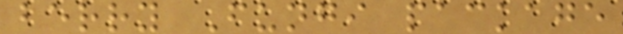berry Fungi package
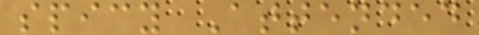spicy Attended
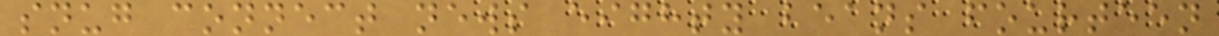snug connect news eighty beans fourteen
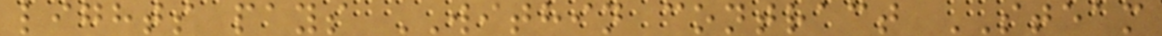lights pays WITHIN contract STEAM
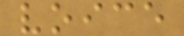voice
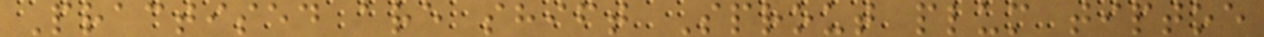Practised are shift Sprout plum tiptoe
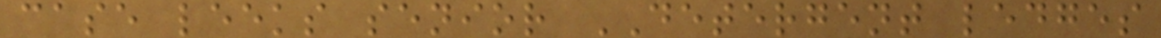case leeks senior DETERGENT ledges
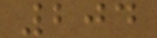204
